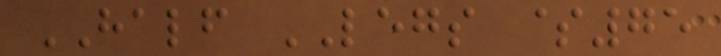HALF LEGS $75
